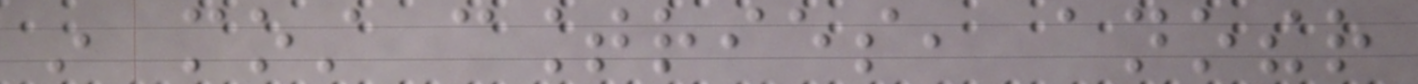in most countries, another
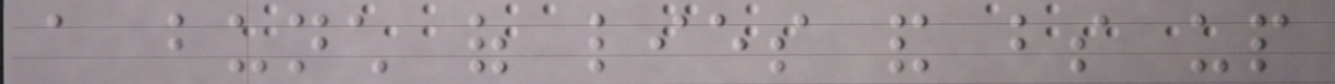a bunch of lies and bs up
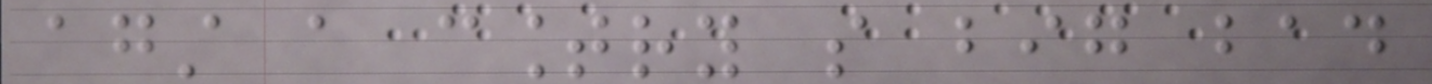against a country so big bad
